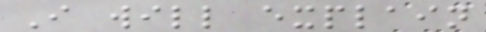I will explain
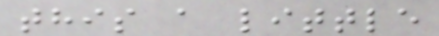this a little
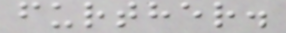further.
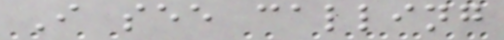I see calling
